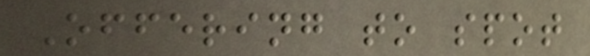Offering to spot
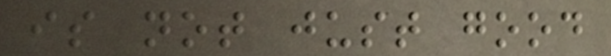is not just good
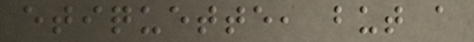etiquette, but a
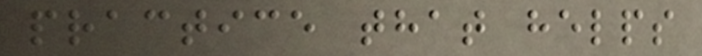practice that helps
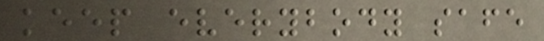keep everybody safe
